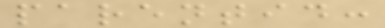parentid:
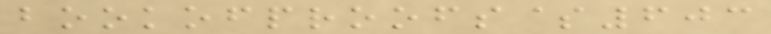bookofproofs$603
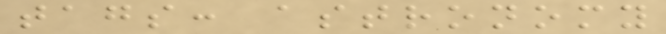tags: astronomy
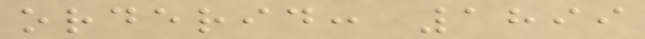orderid: 1899
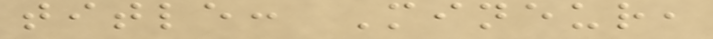title: Mineur,
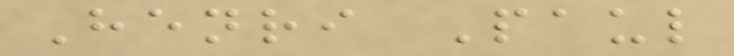Henri Paul
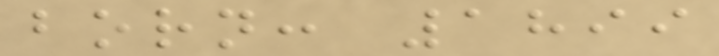born: 1899
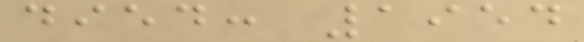died: 1954
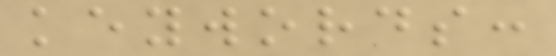keywords:
